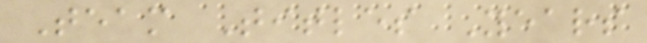Team Titles Years
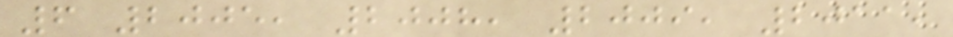6 2005, 2008, 2009, 2011,
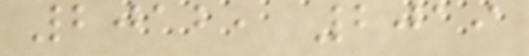2012, 2019
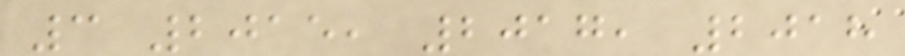3 2015, 2017, 2018
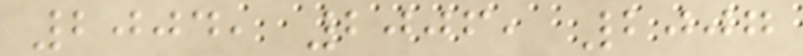2004, 2006, 2007
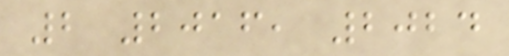2 2016, 2024
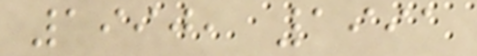1990, 1991
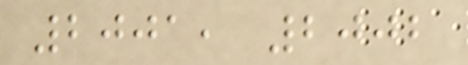2001, 2002
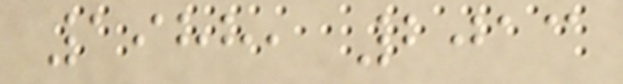1988, 2013
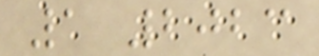1 2023
